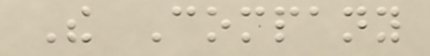The Company
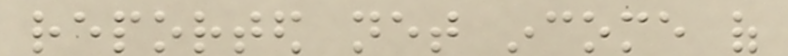reported net income of
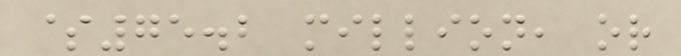$75.2 million, or
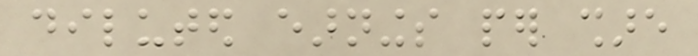diluted earnings per share
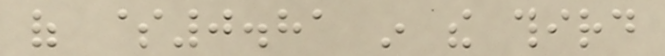of $0.81 in the third
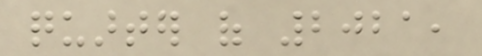quarter of 2021,
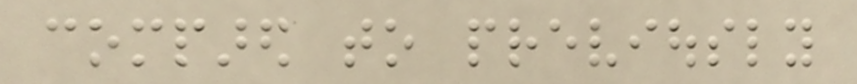compared to previously
